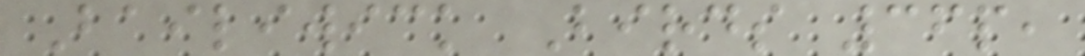Bailiwick Birds 36p,
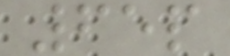65p
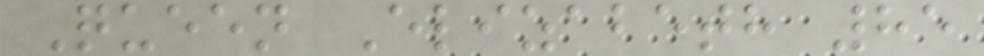Queen Elizabeth 85
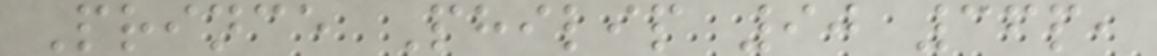Prince Philip 90 36p,
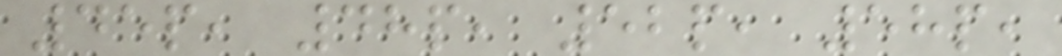45p, 48p, 52p, 58p,
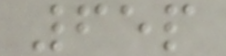65p
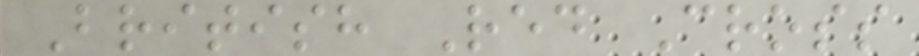British Red Cross
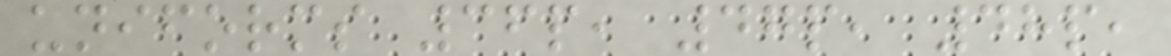uniforms 36p, 47p, 48p,
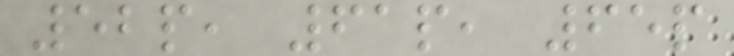52p, 61p, 65p
